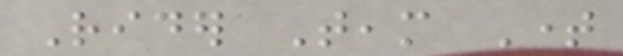Rider Team Time
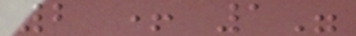2 + 1"
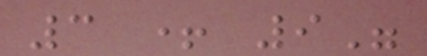3 + 9"
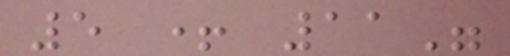5 + 11"
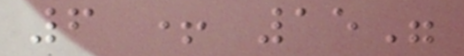6 + 15"
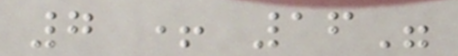7 + 16"
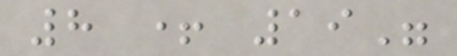8 + 19"
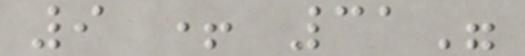9 + 31"
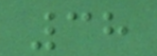38
